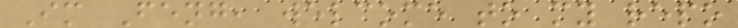Im Feng, welcome to my repo
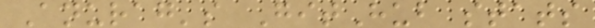Anurag's GitHub stats
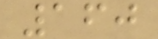160
